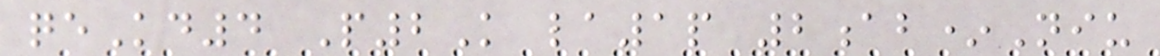qeKd4 P2K la1p 2ab*Niu
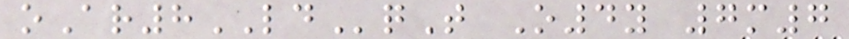oAr8LDqT O4y 7m7
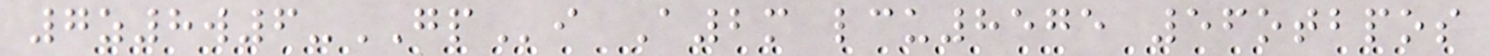7z8w6-GPi A2m lcu8575 56otbpos
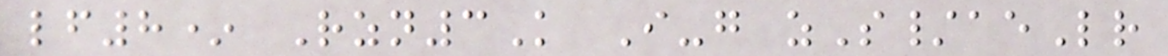lf8* Rzn3K I-g zS/aeLr
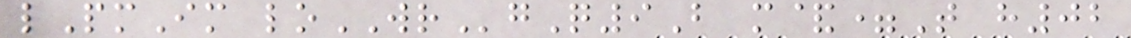lPmIm loWRgQ9B m&=T h02
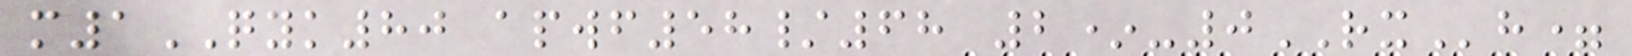m1QYK80 apwf58/68 2*-0RXh=
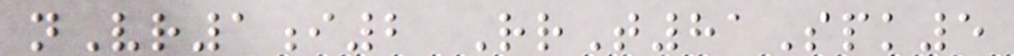nVr1i2 RrT81Spk5
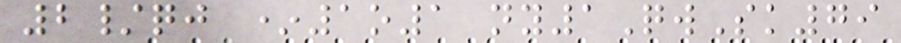2/qj *1o1 ny1QwSk79
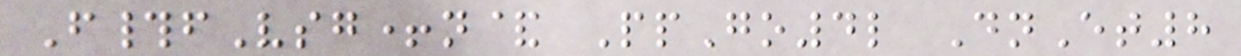F#fVsg+n& PpGo4l DnEt8
